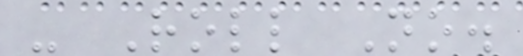- Roll No.
